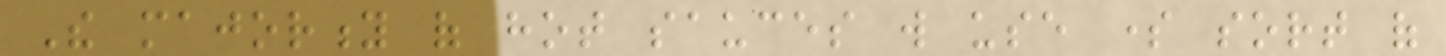The majority of hot sauces will use some sort of
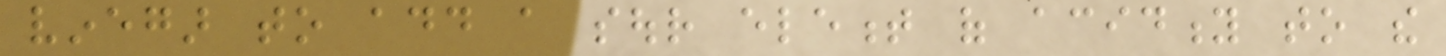vinegar to add a sour element of acidity to the
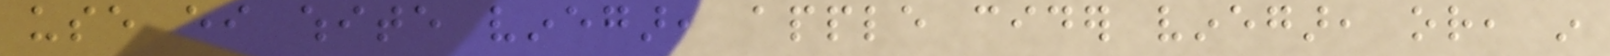use either white vinegar, apple cider vinegar, or, in
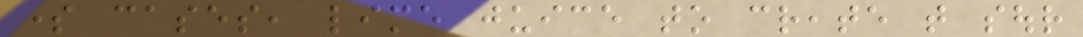some cases, lime juice to create that sour
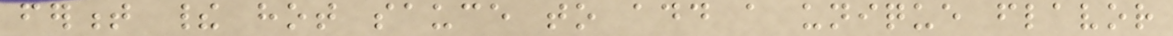ferment their hot sauce to add a unique flavor
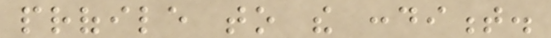profile to the condiment.
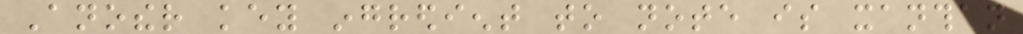Another key ingredient to note is xanthan
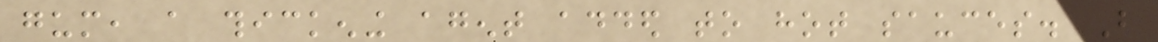gum, a thickening agent added to hot sauces. But
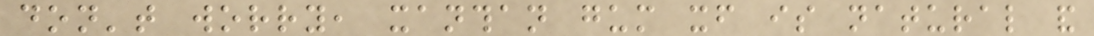don't worry, xanthan gum itself is natural and
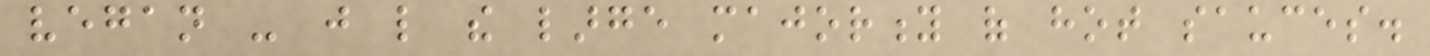vegan - just like the large majority of hot sauces.
